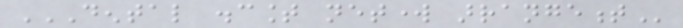DENTAL DISCOUNT NETWORK ARRANGEMENT
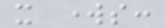it works:
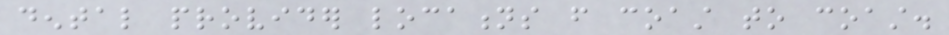dental provider locations from coast to coast.
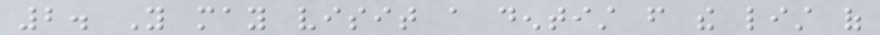2. You may visit a dentist from the list of
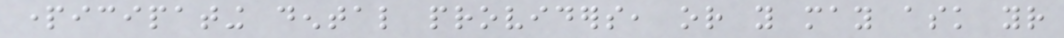participating dental providers, or you may ask your
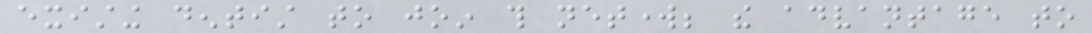existing dentist to join this network; the advantage to
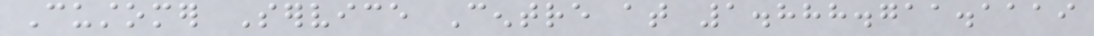Customer Service Centre at 1.888.711.1119
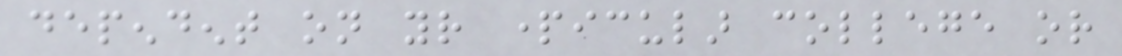dependent on your particular college or
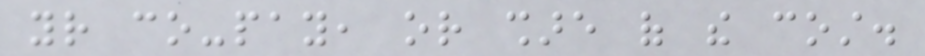your co-pay, or share of the cost.
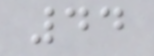44
